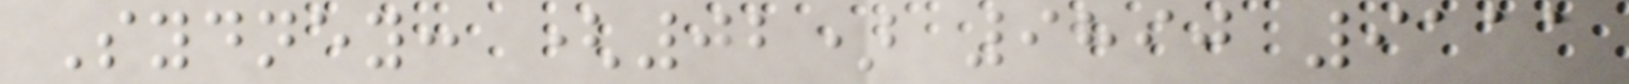Sydney: (02) 9890 9111
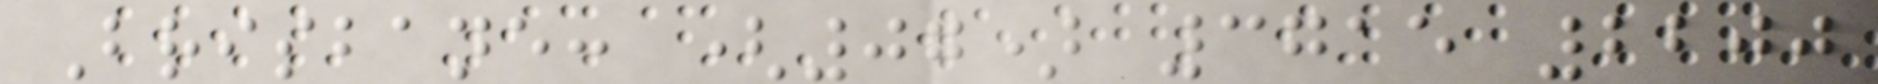Brisbane: (07) 3715 2200
